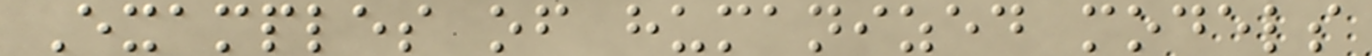Examples of humanized models
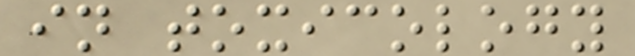in toxicology
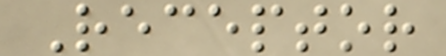Receptor
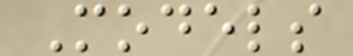Models
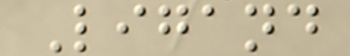Ligand
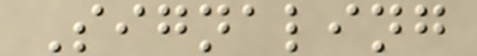Signaling
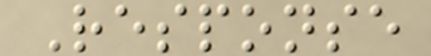Response
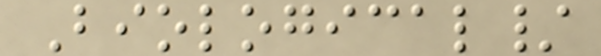Biological/
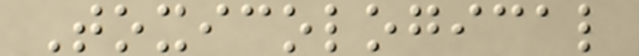Toxicological
